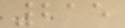215
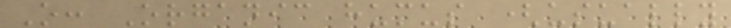O: Organic humus (usually
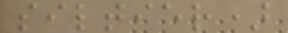siltier)
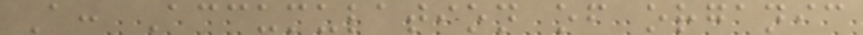A: Accumulation of organic
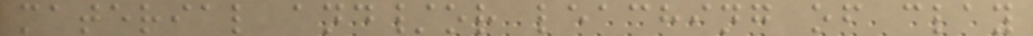material and/or leaching of clay
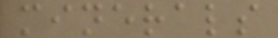minerals
